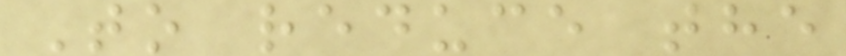To reduce the
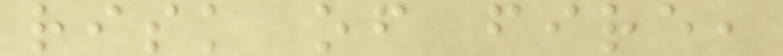risk of fire,
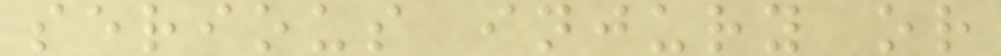serious injury or
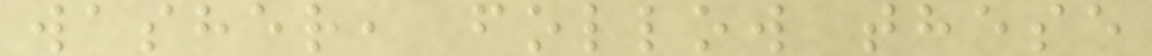washer, follow these
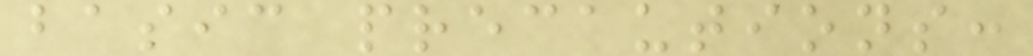basic precautions:
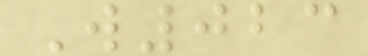W023
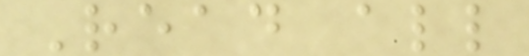Read all
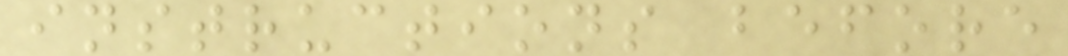instructions before
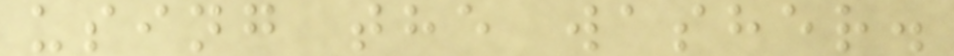using the washer.
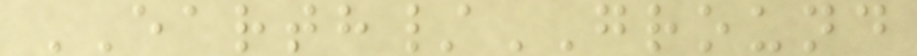EARTH/GROUND
